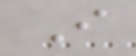I
